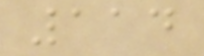114
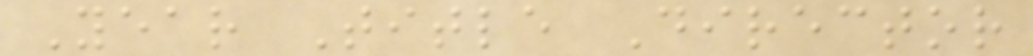Year Title Director
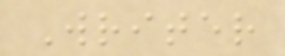Writer
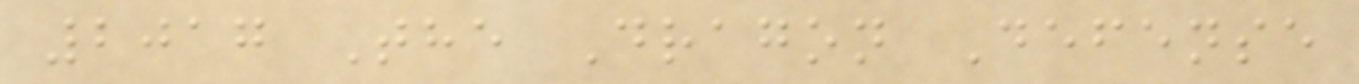2017 The Dragon Defense
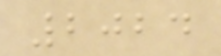2024
